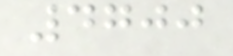4700
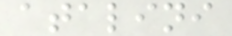atalini
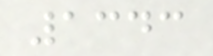1343
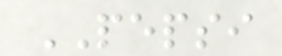PEPSI
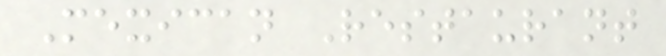Mexican Restaurant
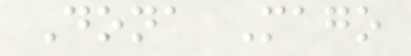Dona Mago
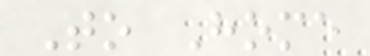To Home
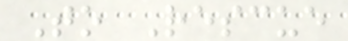To Rescue
